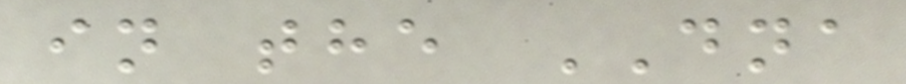in the DNA
